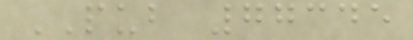PUB 77345
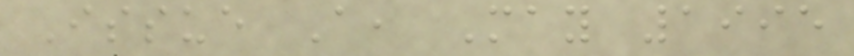Issue A, May 1995
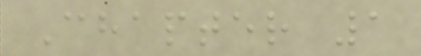Chapter 1
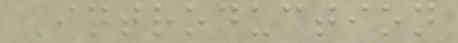Introduction
